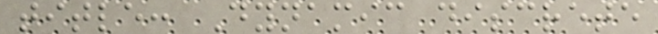title: Dynamic discrete
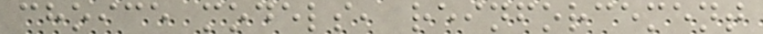choice models, reinforcement
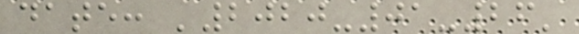date: '2020-01-26'
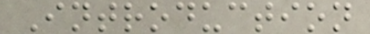Introduction
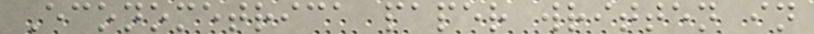Econometrica paper written in
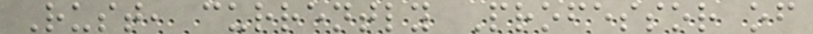Rust, currently Professor of
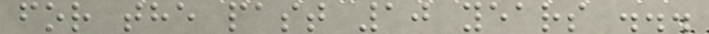for the past 10 years ...
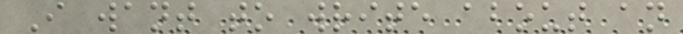I want to write about an
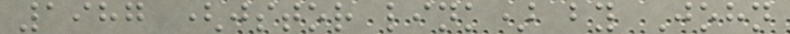1987 (jstor link) by John
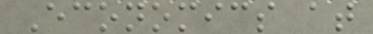Economics at
